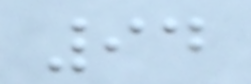94
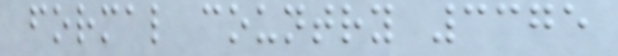formal country 3375
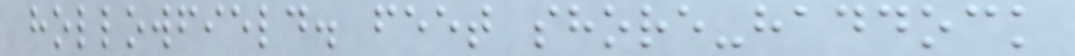hollowfield. feet shore-haddock
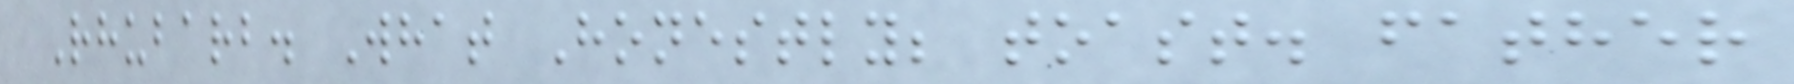Rhubarb. What Honestly; toast. father
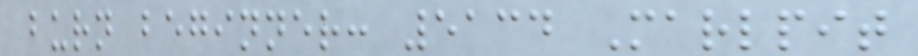burn beginner: 5134 Marlpit
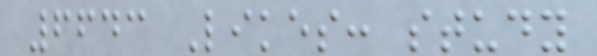6643 Likes: study
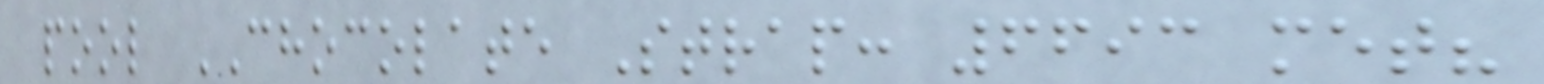pool CHOCOLATE Strap: 6693 met?
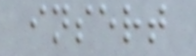insert
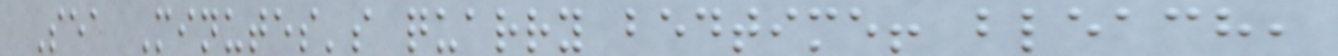Sea Minutes's quarry bedtime! bleach,
